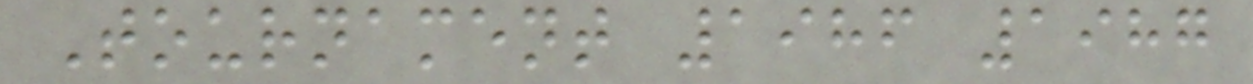Tournament 1986 1987
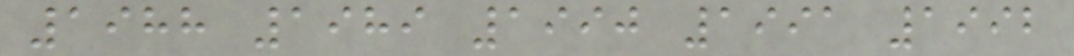1988 1989 1990 1991 1992
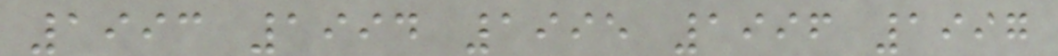1993 1994 1995 1996 1997
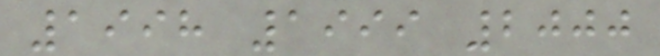1998 1999 2000
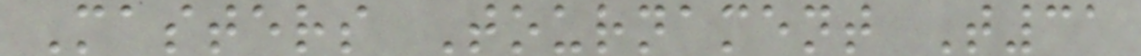Masters Tournament T31
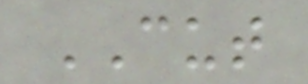CUT
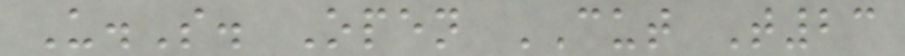U.S. Open CUT T23
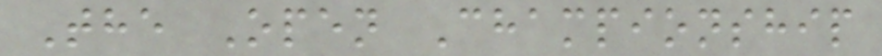The Open Championship
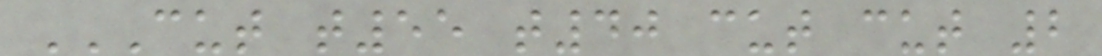CUT T55 T40 CUT CUT 2
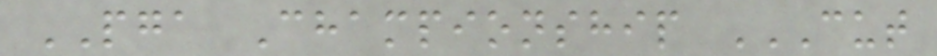PGA Championship CUT
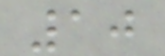10
